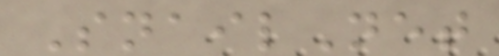SnailNet
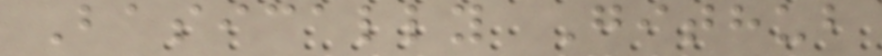Basically Github
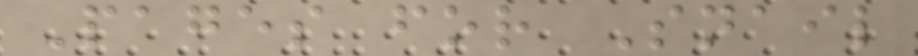Pages for Snail
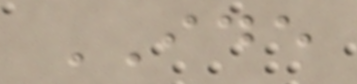IDE
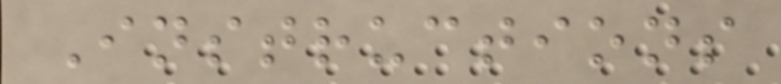Instructions
